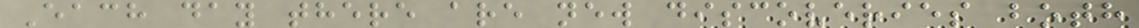Each day there are new discoveries both
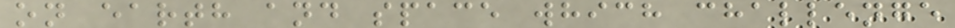on earth and space which challenge
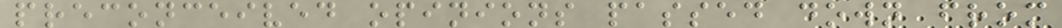preconceived opinions passed down from
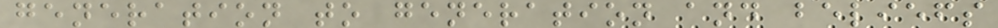generation to generation and beliefs
